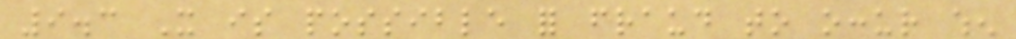9.3 It is possible for fraud to occur when
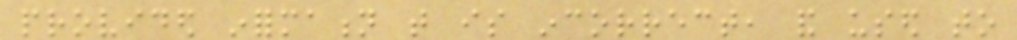provided information that is incorrect, and used to
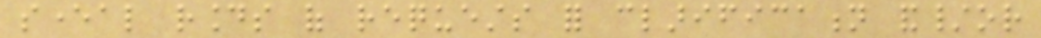several rounds of requests for clarification and/or
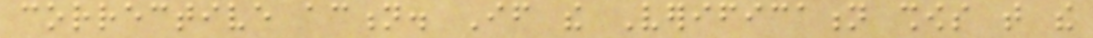corrective action. If the Verification shows that the
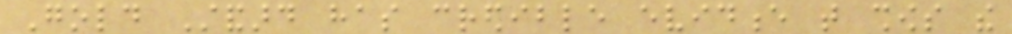Gold Standard has credible evidence that shows the
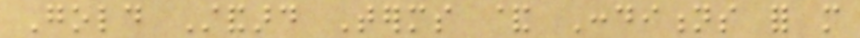Gold Standard Terms & Conditions for more
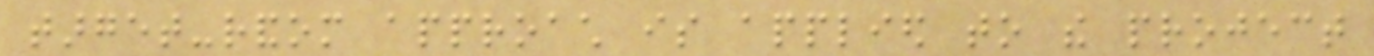target-random approach is applied to the project
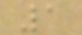1
